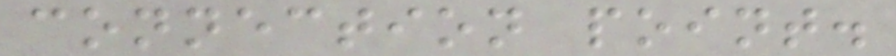connection point.
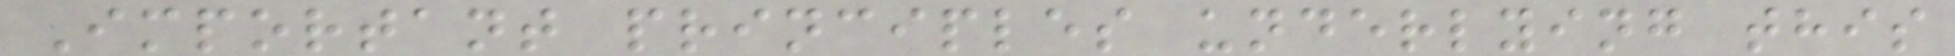Important principles underlying this
